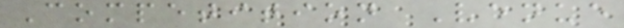Competition Venue
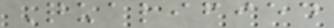Qualified
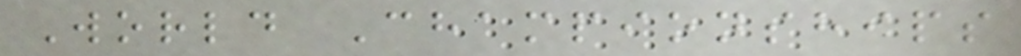World Championships
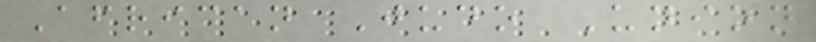African Judo Union
